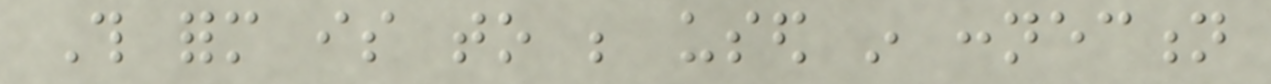This form is to be used in connection
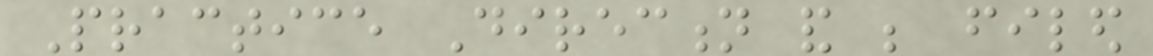Practice Direction and be filed
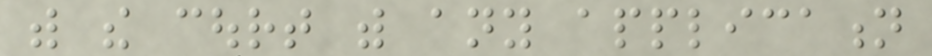with the court with any application
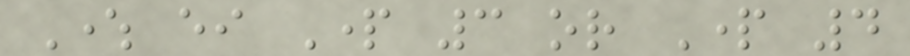Where either Part 3 or Part 4
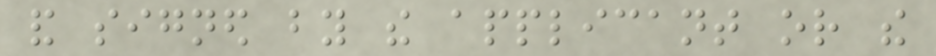and signed by the applicant or the
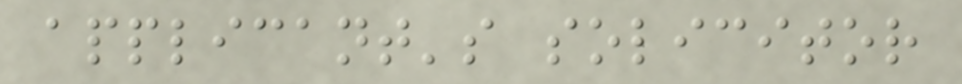applicant's solicitor
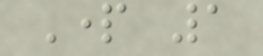Part 1
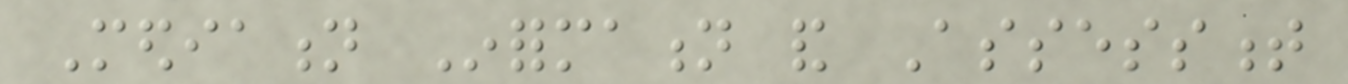Mediation Information and Assessment
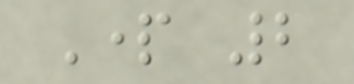Part 2
